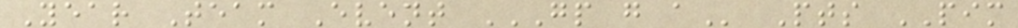Year Team Event GP G A Pts PIM
